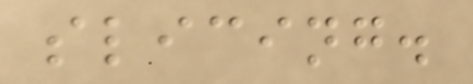slicing.
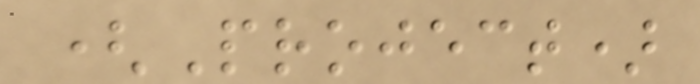(Project)
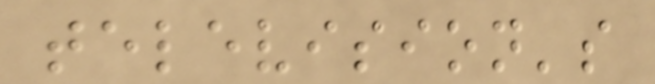television's
